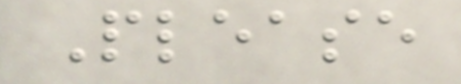Please
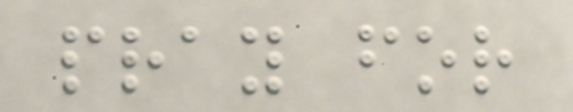pray for
